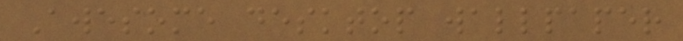Awesome desktop wallpaper
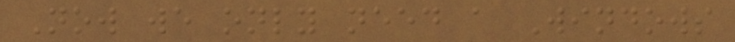Now we only need a Windows
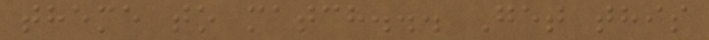theme to match... Get this
